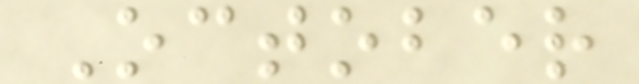October
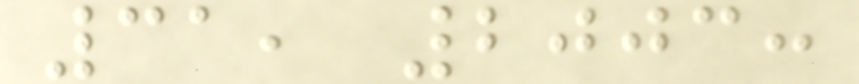31, 2003:
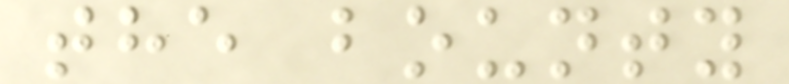the bounty
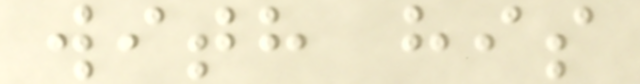with his
